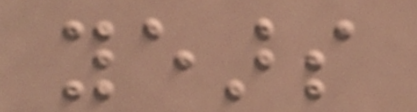years
